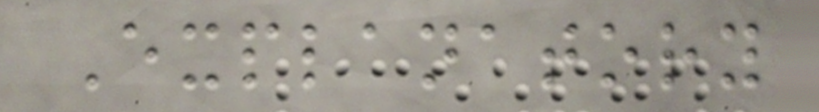Explanatory
